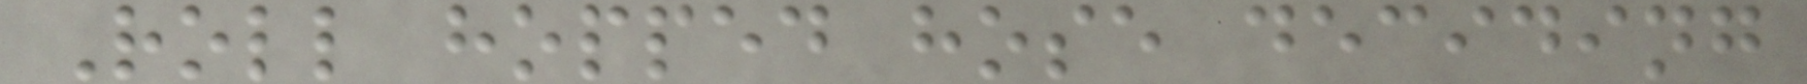Roll hopped hose deciding
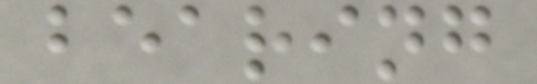bearing
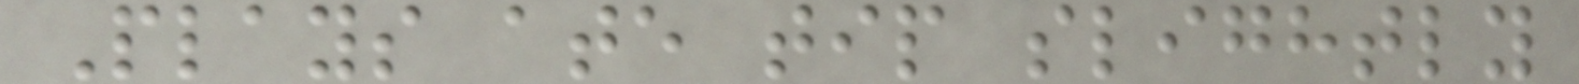Plays ate tip slightly
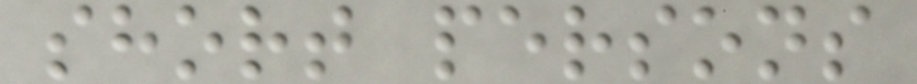short persons
